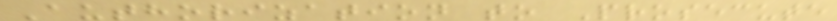Authorization to Prosecute
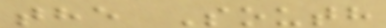the South
